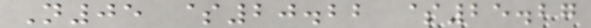N05 $20.22 $25.27
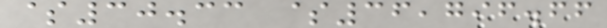$30.33 $36,796.66
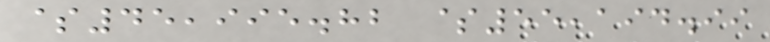$45,995.82 $55,194.99
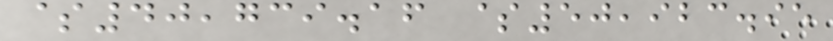$40,739.16 $50,923.95
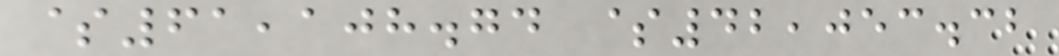$61,108.74 $42,053.32
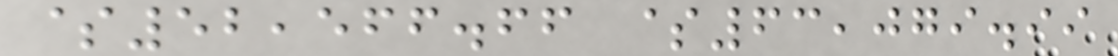$52,566.66 $63,079.99
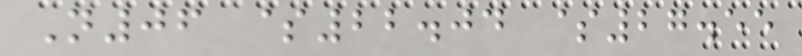N06 $22.04 $27.55
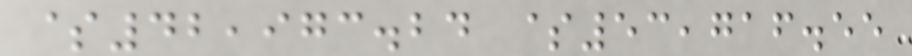$42,973.24 $53,716.55
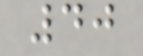40
